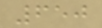650
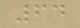64
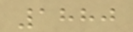1880
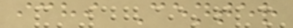ichi Center
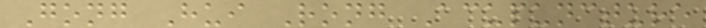Gong Hui Rong Acupuncture
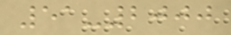51-2000
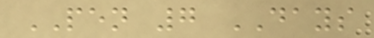PEN 7 DAYS
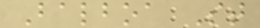Balboa St
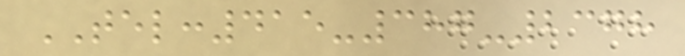TEL:415-387-2378
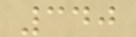340
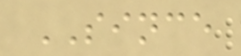SINCE
